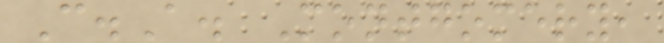C.A. Montgomery,
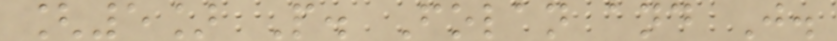[5] P. Folan and J.
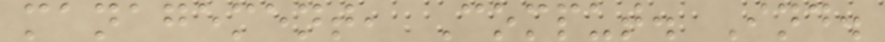management, Comput. Ind.
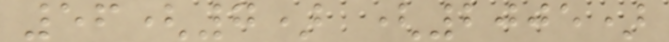56(7) (2005)
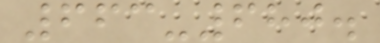663-680.
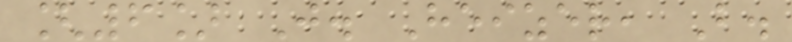[6] J. Heizer, B.
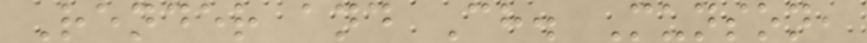Render and Ch. Munson,
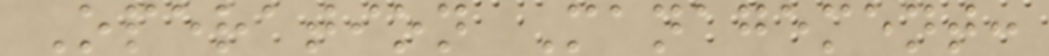Operation Management:
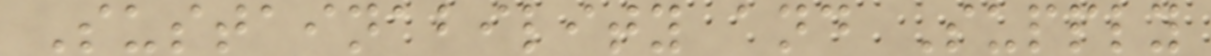Sustainability and Supply
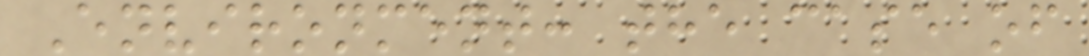Environment: the case of
